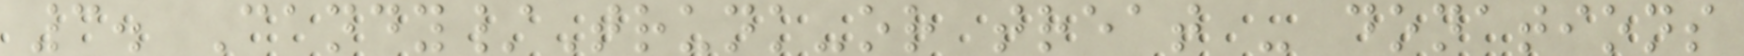3. Candy/Trunk-or treat - donations
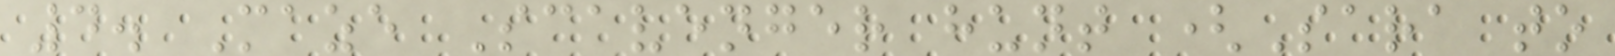4. Maze Scavenger hunt (Sara to
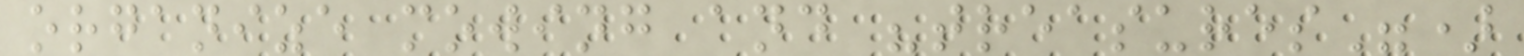organize mowing and "treasures")
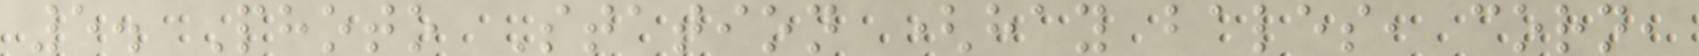5. Photo Station (hay bales, corn,
